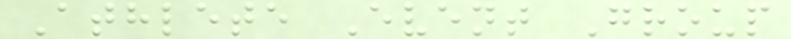Athlete Event Group
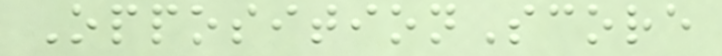OppositionScore
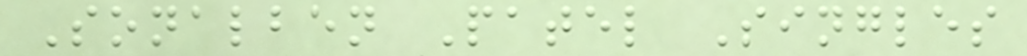Sonalben Patel Singles
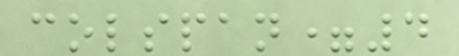colspan=4
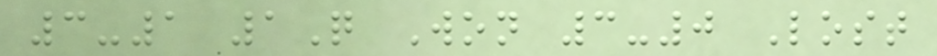3-1 1Q Won 3-0 Lost
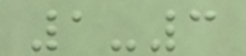1-3
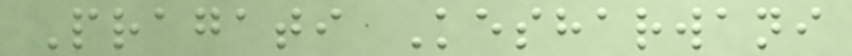Pragati Kesharwani
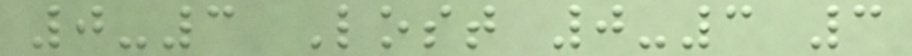0-3 Lost 0-3 3
